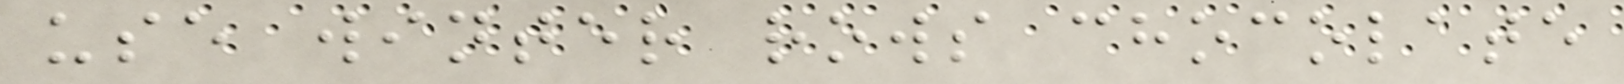use winter rows chocolate
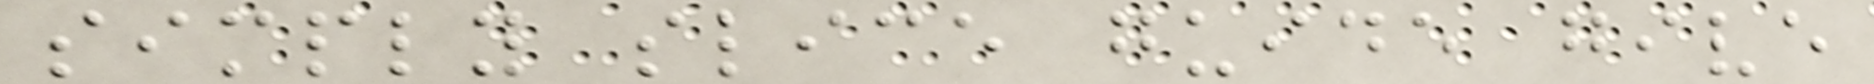simply slice guide give
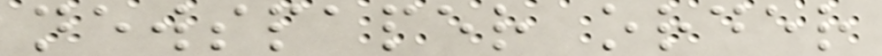newspaper order
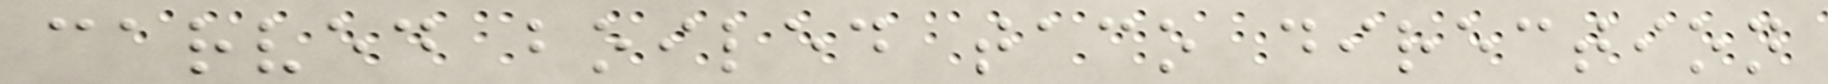carved boiled taco direction
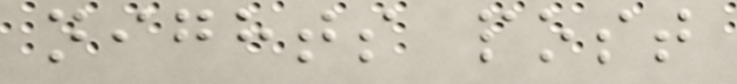nights post
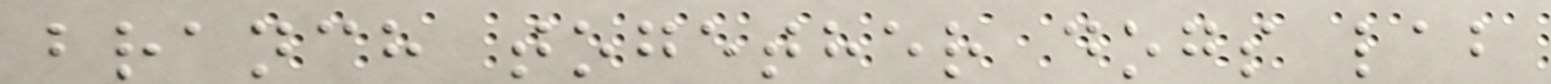branch together dogs lab
